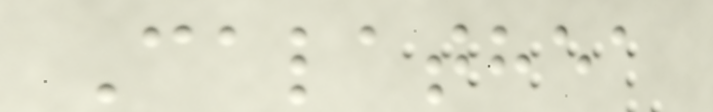Calathea
